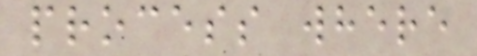process where
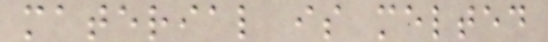material is melted
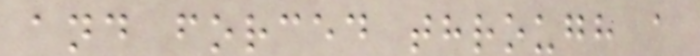and forced through a
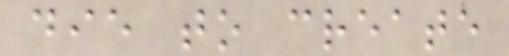die to create
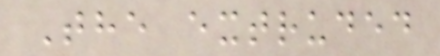The extruded
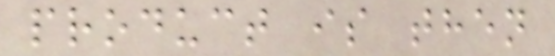product is then
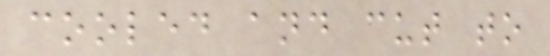cooled and cut to
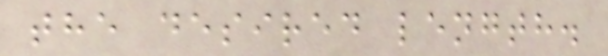the desired length.
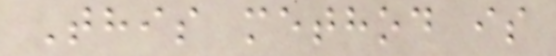This method is
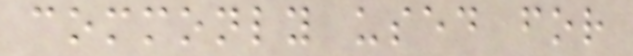commonly used for
